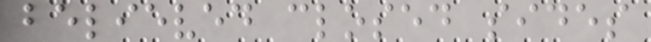believed closed sides
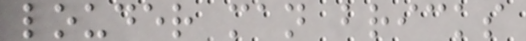louder man bricks
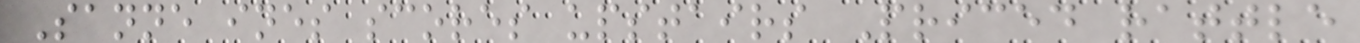Sanne ines scores upstairs Priced rattle
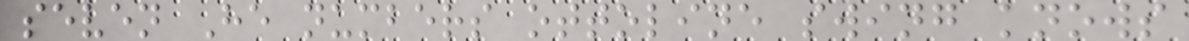seven He numbers ottoline swing knows
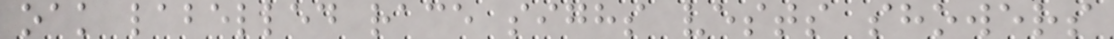oak labelled race sighs vests showers
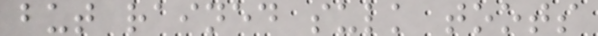but rained sulk toots
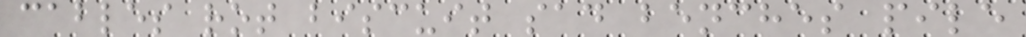cables rot biscuit sad benches pile
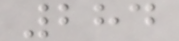284
